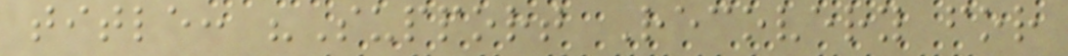title: "Support Recovery for
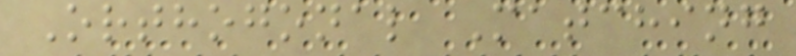Orthogonal Matching
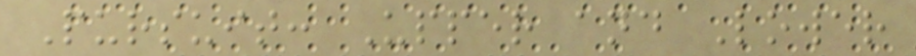Pursuit: Upper and Lower
